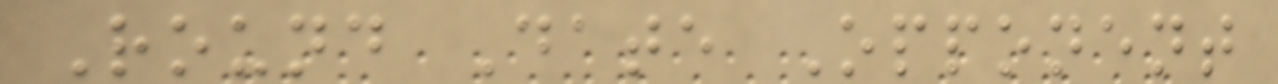Round Date Opponent
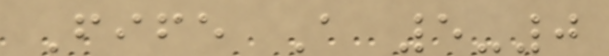Fife A 5-0
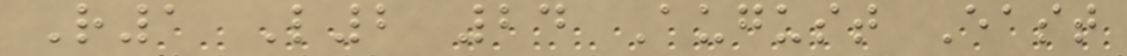R1 L2 24 August East
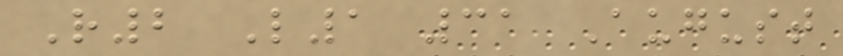R2 L1 31 August
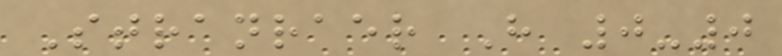Stranraer H 0-0
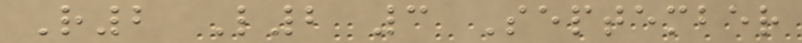R2 L2 3 September
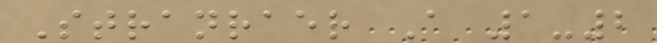Stranraer A 1-2
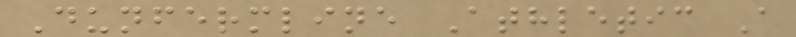Dunfermline Athletic A
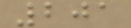201
